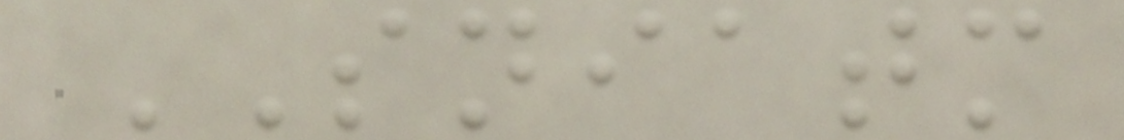SNIATM
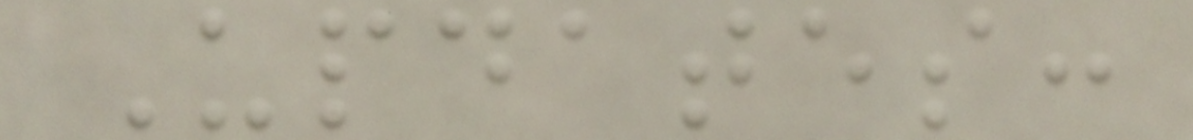Updates:
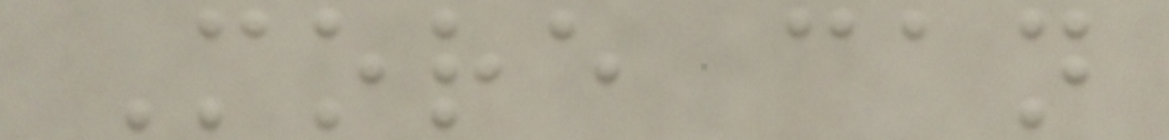More can
